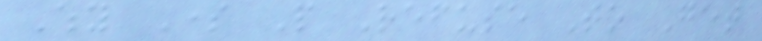Why Some People Refuse To Get
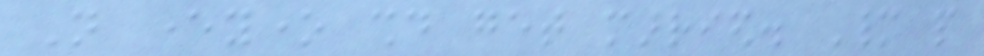Not everyone should get married. Many people
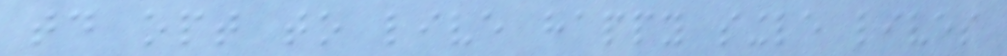today opt to live happy single lives
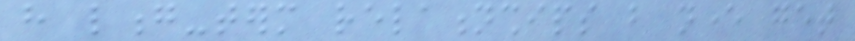have long-term relationships but never get
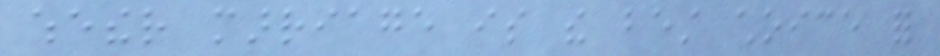whether marriage is the best choice for
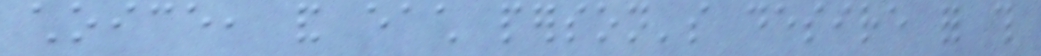choice, and each person's desire for this
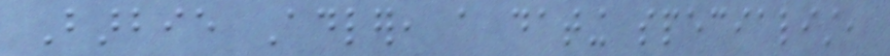Barbie Adler, a dating specialist,
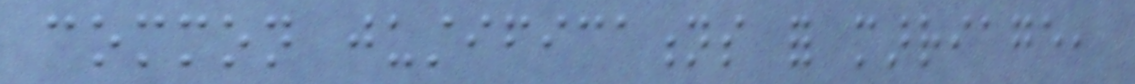common justifications for marriage,
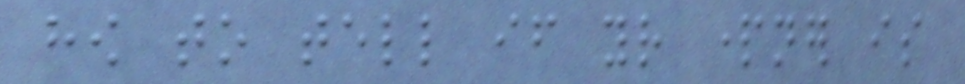how to tell if your partner is
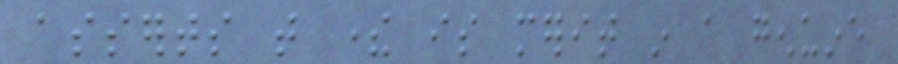asserts that there is merit in a genuine
